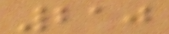210
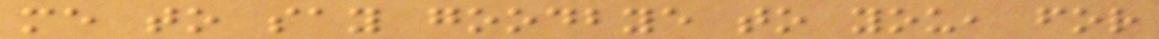me to say goodbye to you, for
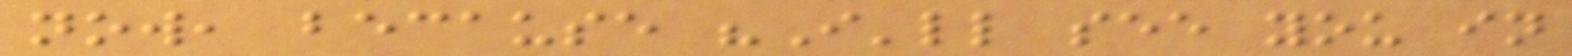now, because "I'll see you in
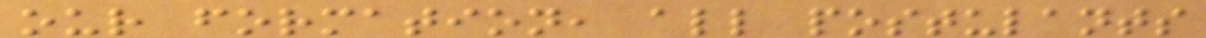our formation, all postulants
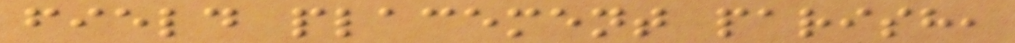field placement parish,
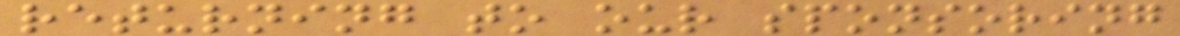returning to our sponsoring
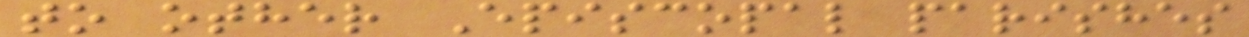to other Episcopal parishes
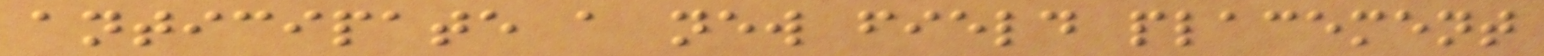anticipate a new field placement
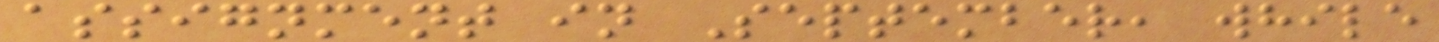assignment in September, while
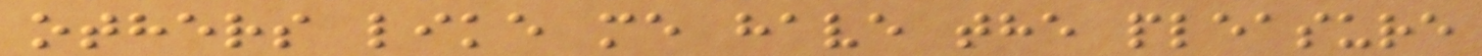others like me have the pleasure
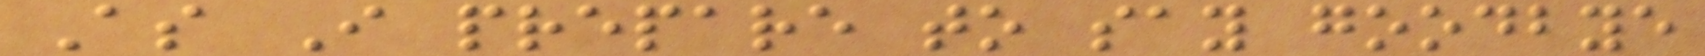As I prepare to say goodbye
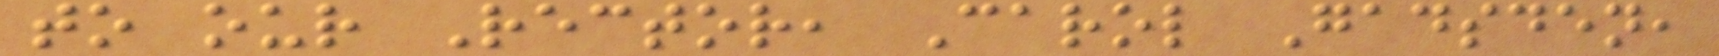to our Rector, Carol Gadsden,
